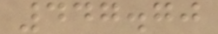447.70
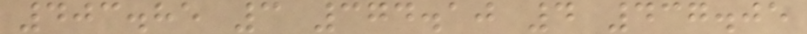403.85 3 374.10 4 437.05
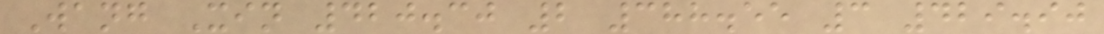Wang Xin 420.30 2 388.55 3 429.90
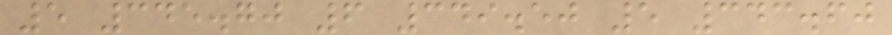5 345.70 6 349.50 5 343.60
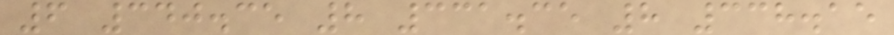6 340.35 8 331.35 8 338.15
